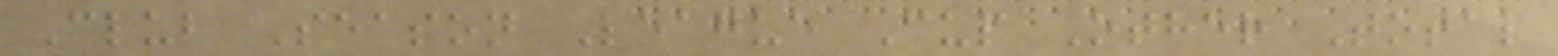Club Season League Cup Other Total
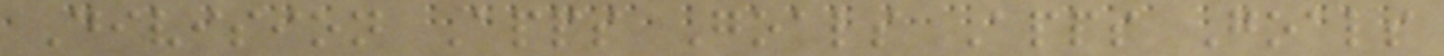Division Apps Goals Apps Goals
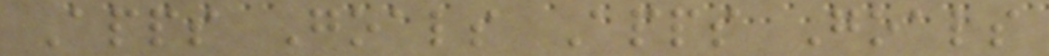Apps Goals Apps Goals
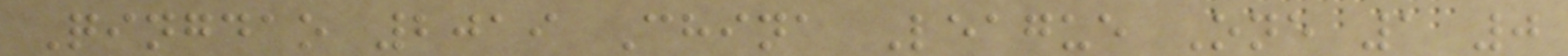Qingdao 2019 China League One 1 0
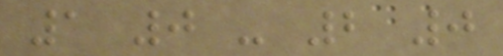1 0 - 2 0
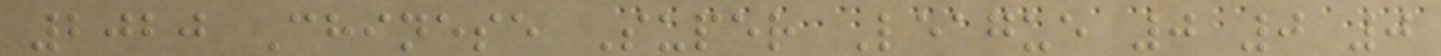2020 Chinese Super League 0 0 0
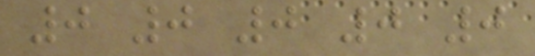0 0 0 0 0
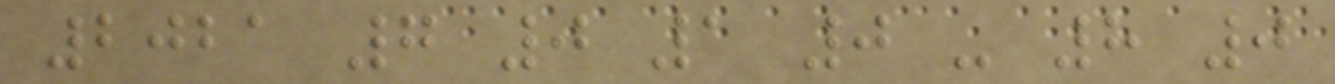2021 7 0 1 0 - 8 0
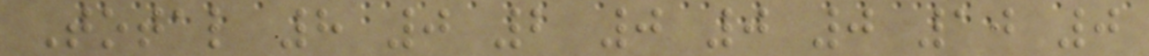Total 8 0 2 0 0 0 10 0
